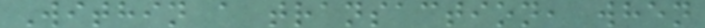Within a transaction, when
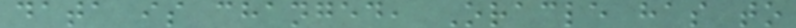data is changed, Oracle has to
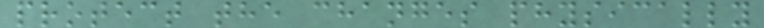protect the changes physically
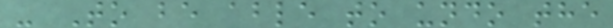- To be able to undo the
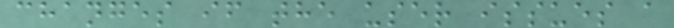changes if the user issues a
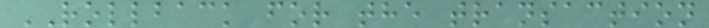ROLLBACK for the transaction
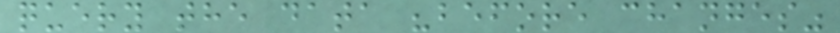query the data "before changes"
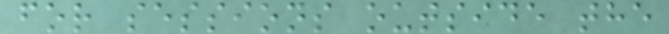for sessions outside the
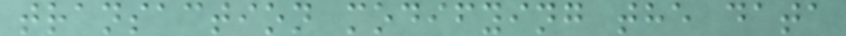transaction modifying the data
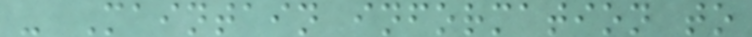- Maintain information to
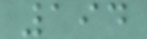194
